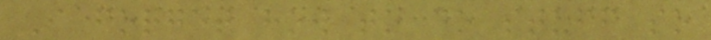I forget how to do stuff so
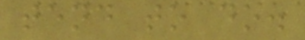tend to do.
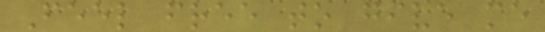Feel free to give me
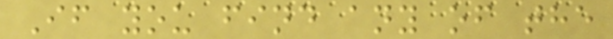If you find any of the
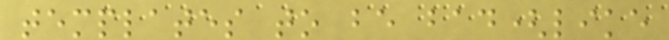templates to be bad(like
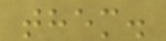them.
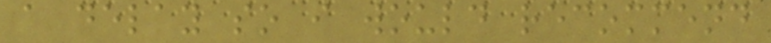a delay so i would recommend
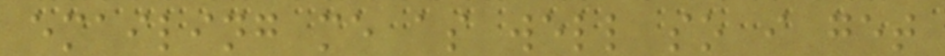emailing me as well so i get
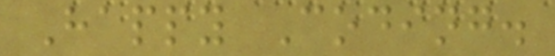Happy Coding.
